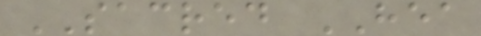SACRED HEA
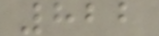822
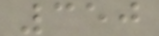350
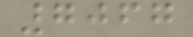7067
